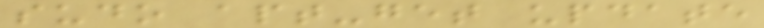sudo apt-get update
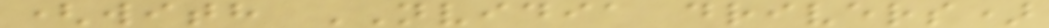(with NVIDIA drivers)
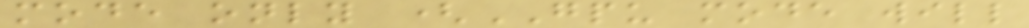mode only (GPU mode will
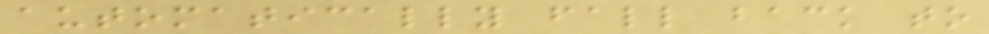automatically fall back to
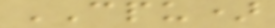CPU)
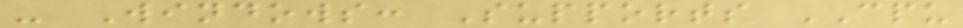- Windows: Supports CPU
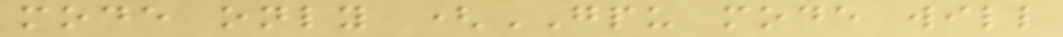mode only (GPU mode will
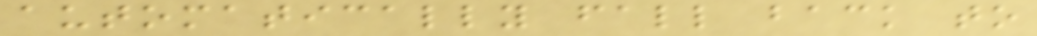automatically fall back to
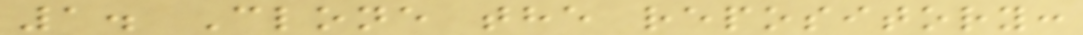1. Clone the repository:
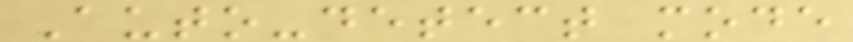Auto-detect mode
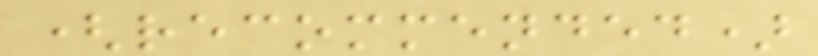(recommended)
